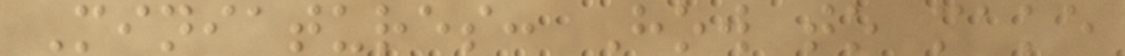Miniatures: How to make
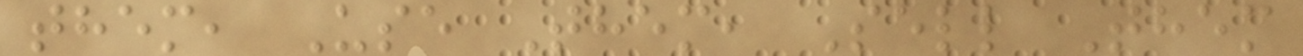them, Use Them, Sell Them
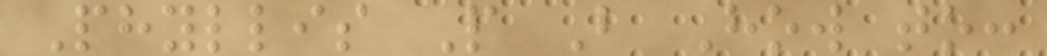Phyllis P B How to:
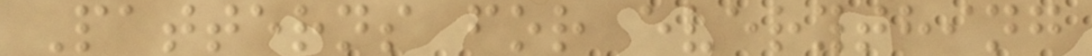Patterns for everything
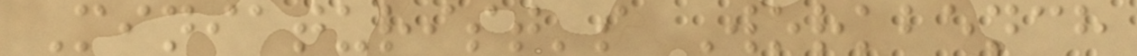Miniaturist's Workbench
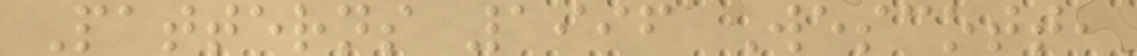Patterns 1996 Wescott,
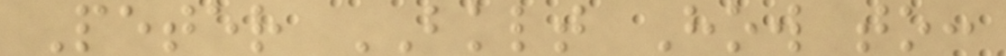Peter BKLT How to:
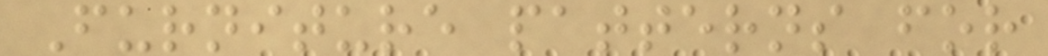Furniture patterns for
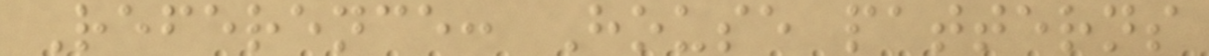Reference: House patterns
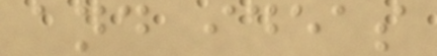and ideas
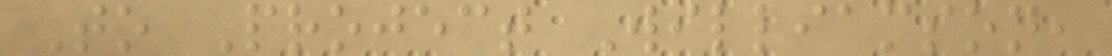To Project Williamson,
